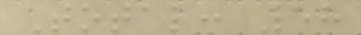Total: 58
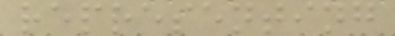representing
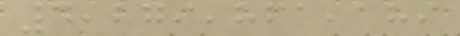4,279,861,189
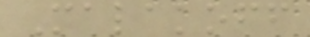Malakoff
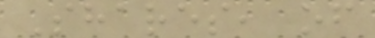Shares, of
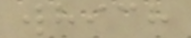which
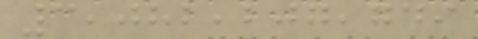3,082,207,749
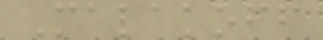Malakoff
